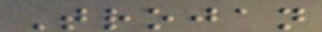Trojan
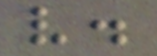v.
